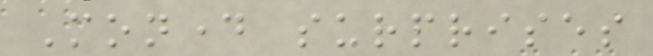Monday surprises
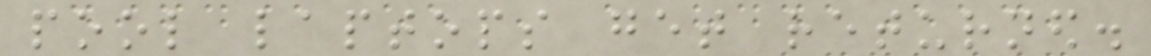pool laptops get returned.
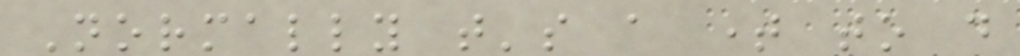Normally that's a time to do
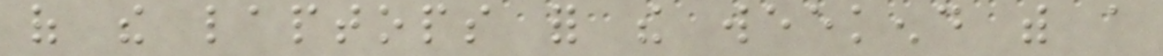of the laptops for the weekend with a
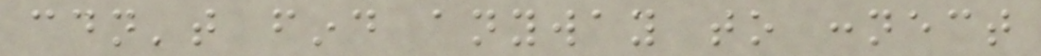couldn't find anyway to connect
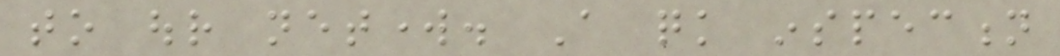to our network. A quick inspection
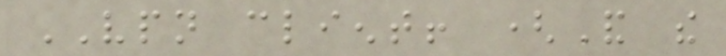VPN client! (And the
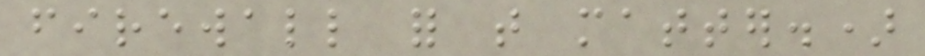firewall for that matter.)
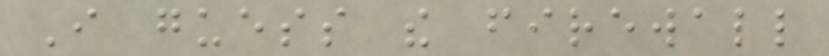I guess the firewall
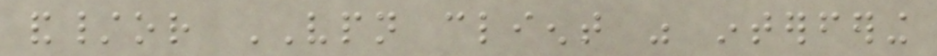and/or VPN client was interfering
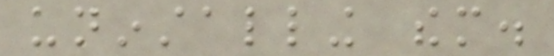uninstalling them.
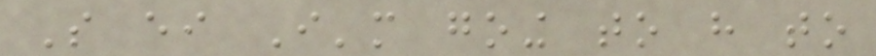So either I'm going to have to
